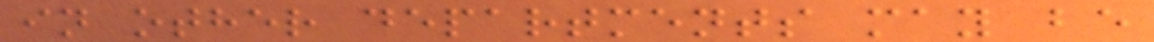in other departments may be
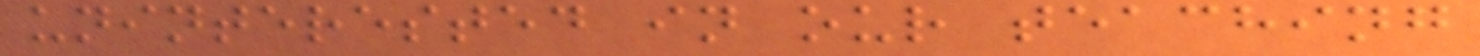uninterested in our teaching
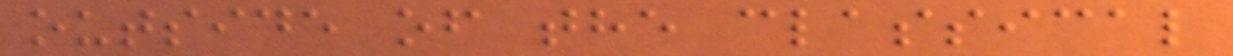outside of the classical
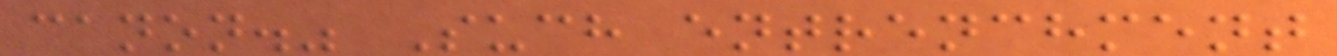canon." Such entrenchment
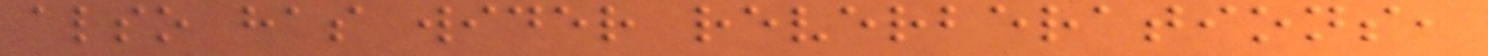also has wider reverberations,
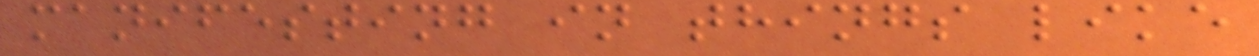manifesting in things like
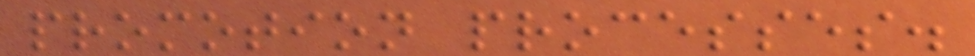promotion processes.
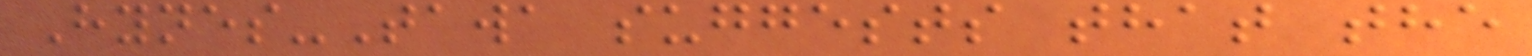Hynes-Tawa suggests that the
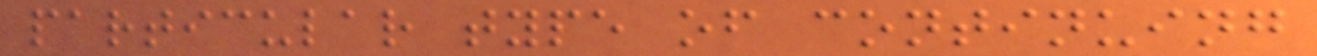particular type of continuing
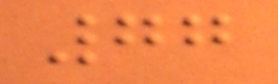77
